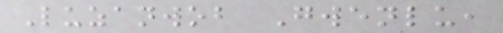Luzanwob Gwenlu,
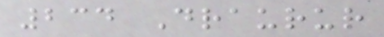234 Draurur
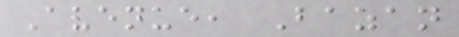Avenue, Bazan
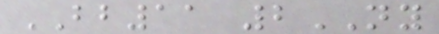BB11 2NY
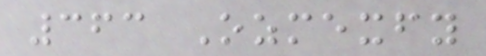363 Ozmexfy
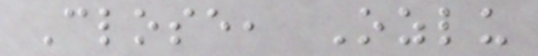Close, Ozlu
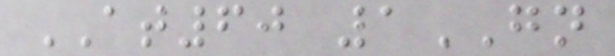AT60 1GN
